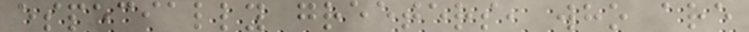especially greeters, who are
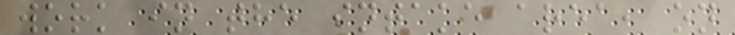work in the intake area, on
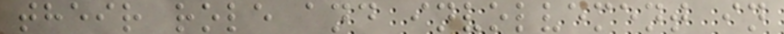their role and involvement in
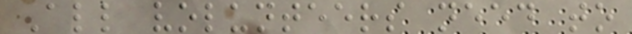All volunteers need to
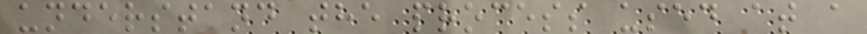understand the process used at a
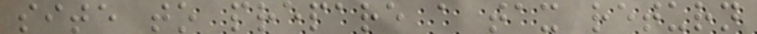site to prepare a tax return
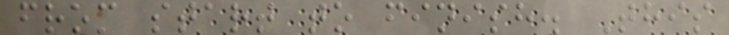from start to finish. This
